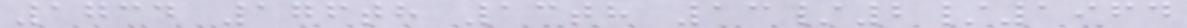1734 176th 13th 13/2/1964
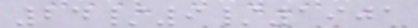24/9/1901
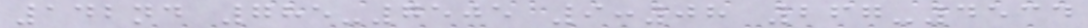142nd 785-7505 9:08 267-4534
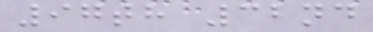97th 32nd
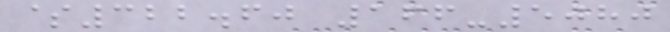$322.60 166-5080
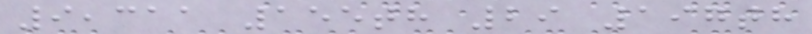9,311 155th 29 197th
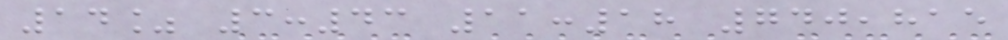14% 3:43 11:18 740,815
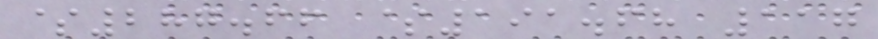$287.66 $191.68 117
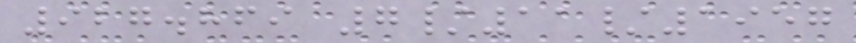927.869 7/11/1957
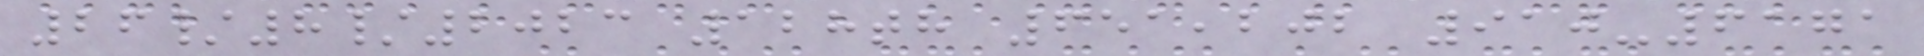26/8/2023 128th 651,202 910-6171
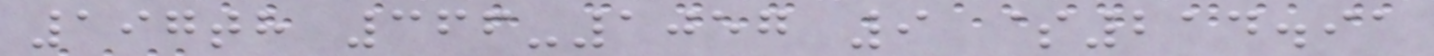197th 366-1057 9 $214.91
